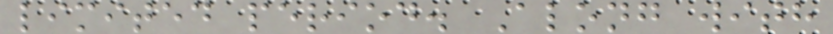limited period. Along with
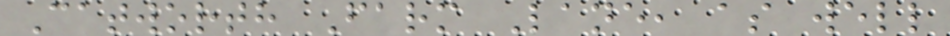Catworth Farm Lane, as well
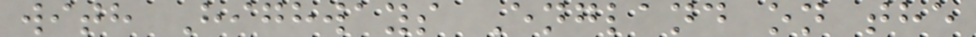with Highways England on the
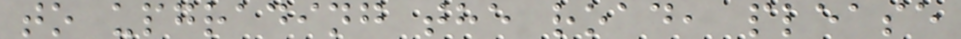to upgrading the road, please
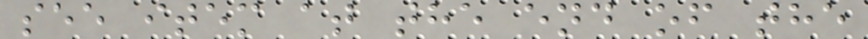see item at the end of the
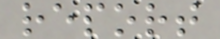report
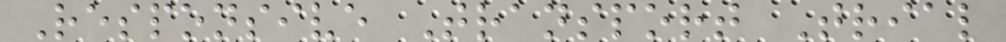Responsive Transport Trial
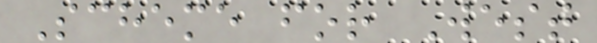Scheme for West
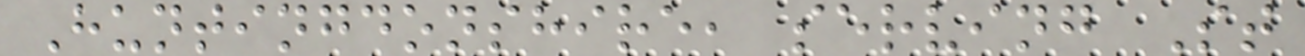Huntingdonshire, serving St
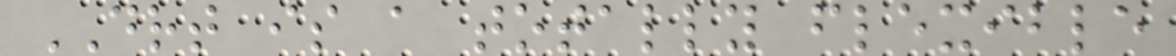DRT is a totally flexible
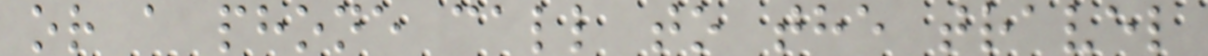or a phone call to the travel
